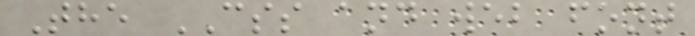The CSS and web font
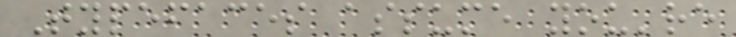Typefaces assume you're
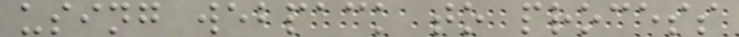using webpack to process
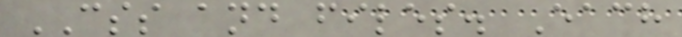CSS and files. Each
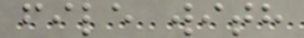file with
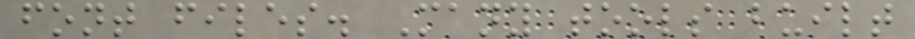font files. Many tools built
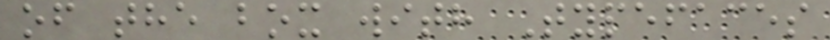of the box with Typefaces
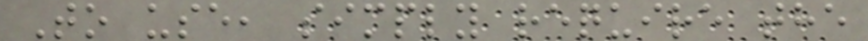To use, simply require the
